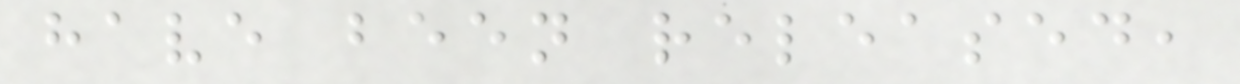have been released,
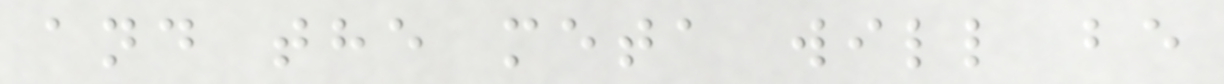and the meta will be
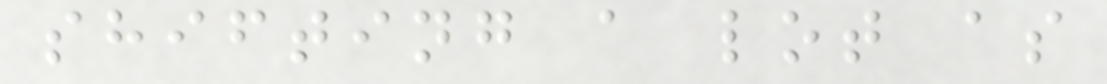shifting a lot as
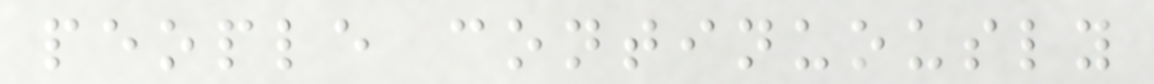people continuously
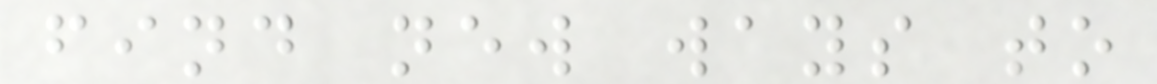find new ways to
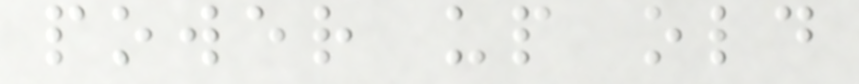power up old
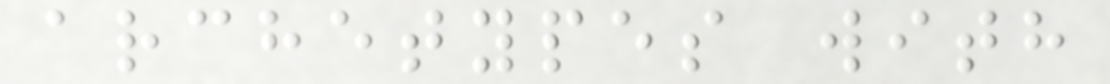archetypes with
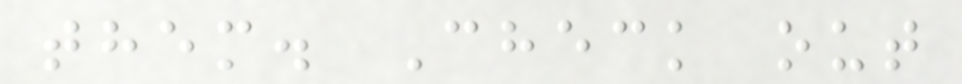them. Check out
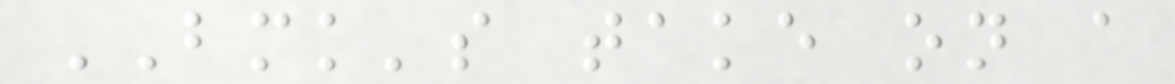BMK's take on a
